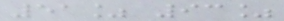51% 93%
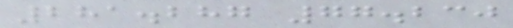281.287 77.230
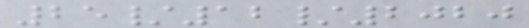25/12/2020
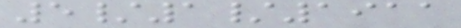5/1/1911
